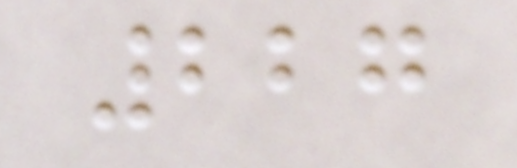227
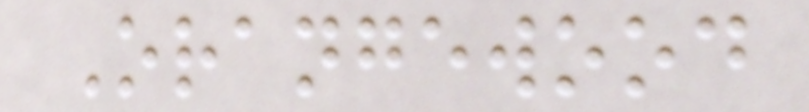Orangewood
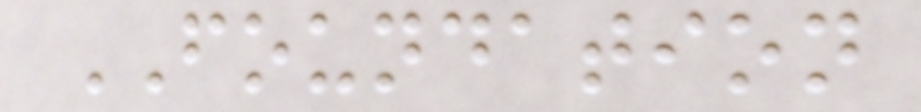FOUNDATION
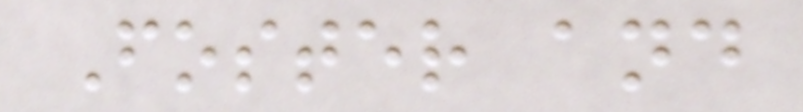Foster and
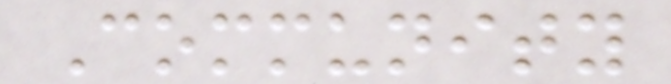Community
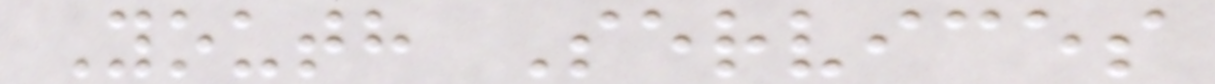Youth Services
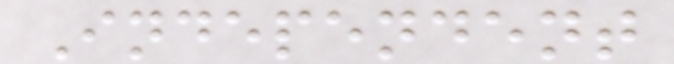Independent
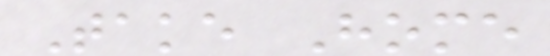Take Home
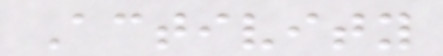Activity
